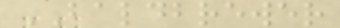BALDBREWER
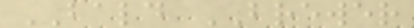BALD BREWER
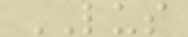LUS
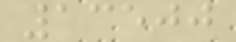13500
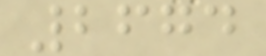2674
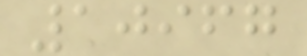10967
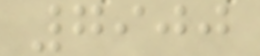7900
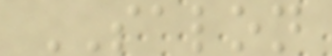SALON
